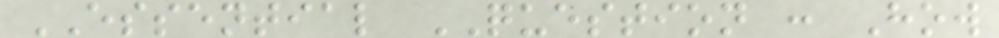ESSENTIAL QUESTION : How
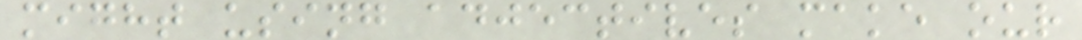might using adjectives make our
